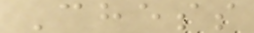Chess
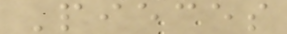Pieces
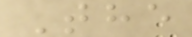The
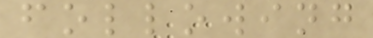following
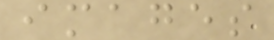images
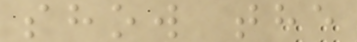show the
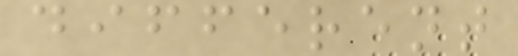different
